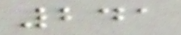241
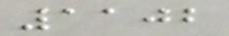1102
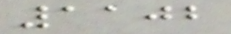1102
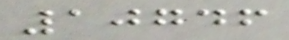10746
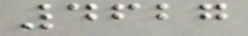4627
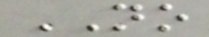NO
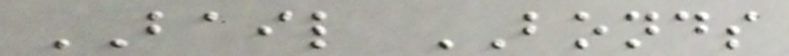BAIL BONDS
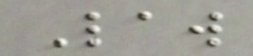Law
